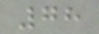78
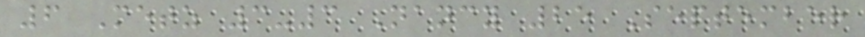6 Metz 3-3 Nancy 25 September
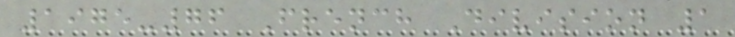1975-76 French Division 1
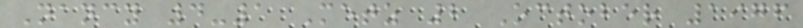Nancy 4-1 Metz 2 October 1976
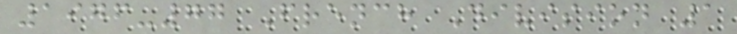1976-77 French Division 1
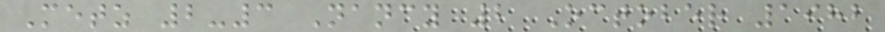Metz 2-3 Nancy 2 October 1982
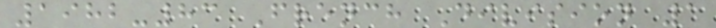1982-83 French Division 1
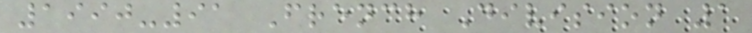1990-91 French Division 1
